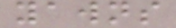yawns
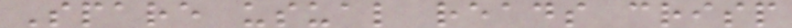Spare usual reads crisp
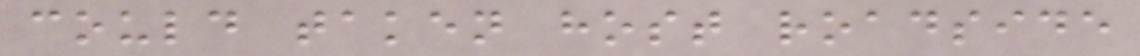could taken host roadside
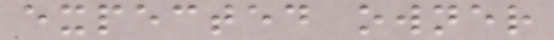expected owner
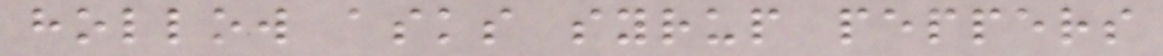hollow asks syrup peppers
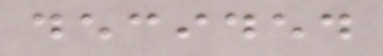decided
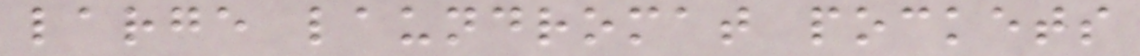large laundromat pockets
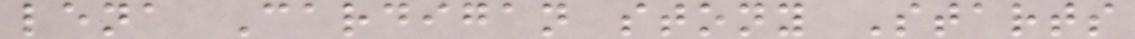lena Cardigan stony Starts
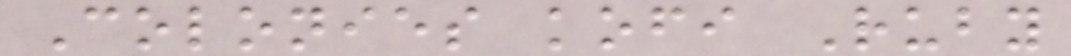Colonies kofi Ruby
